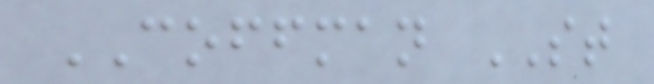COFFMAN ST
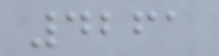4261
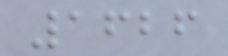1626
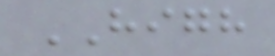HIGH
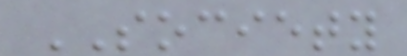SOCIETY
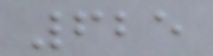625
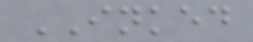INKED
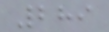289
